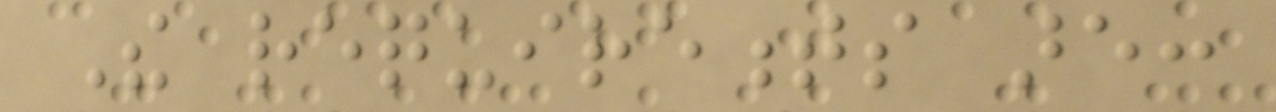The requirements are:
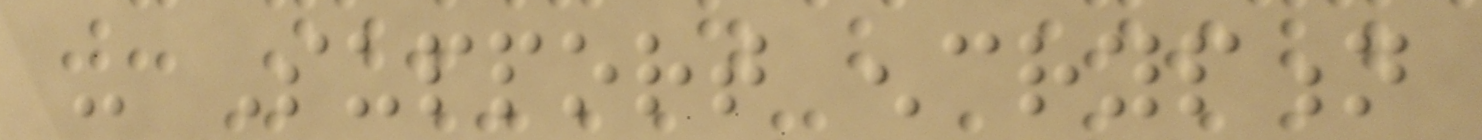- Support encryption
